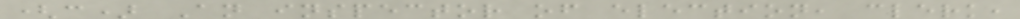(c) An inspector of election, clerk,
